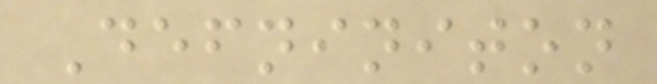Defniniton
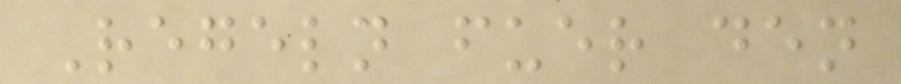Regeln fuer den
